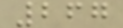267
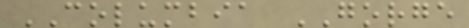COLUMBIA GORGE
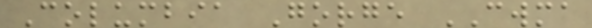Columbia Gorge CWMA
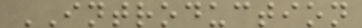INTRODUCTION
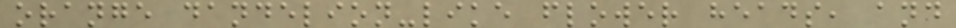orange dandelion-like flower heads, and
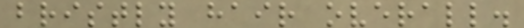bristly hair overall.
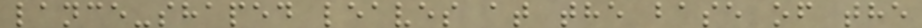lance-shaped leaves at the base of the
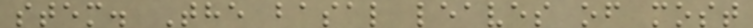stem. The basal leaves of most
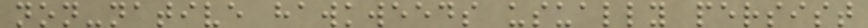non-native hawkweeds usually persist
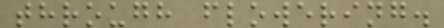through flowering.
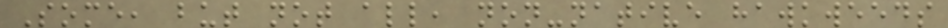Some, but not all, non-native hawkweeds
